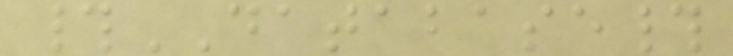#DATABASE#
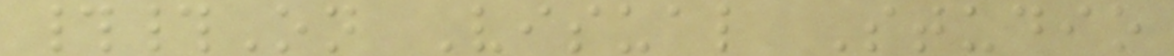##On Visual Studio
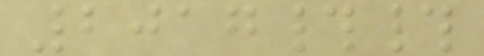2017##
